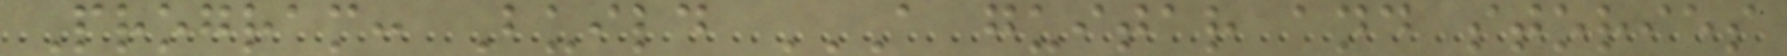Program: Build A GUITAR AND STORIES
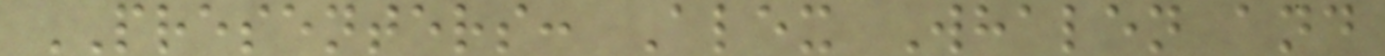PRESENTERS: Alex Whalen and
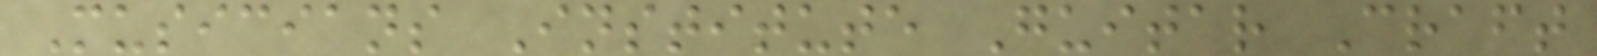Musicians Institute Guitar Craft
